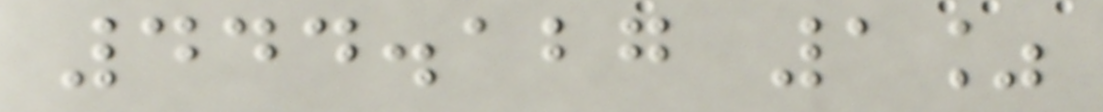444.127 1%
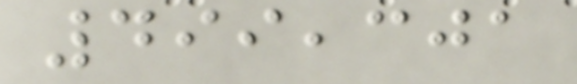499,301
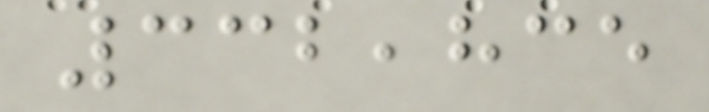332,835
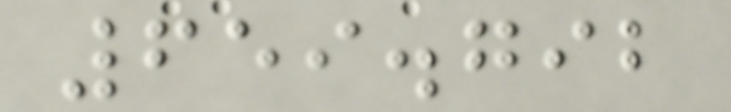659.792
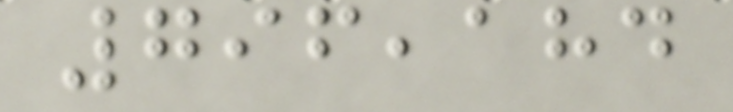796,184
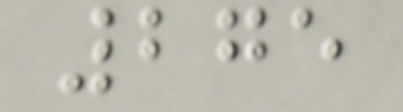275
